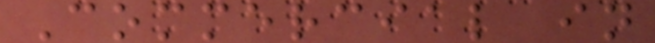Commercial in
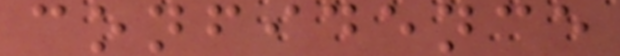confidence
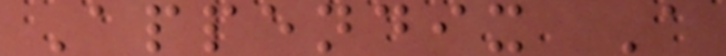Appendix A
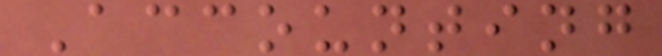Accounting
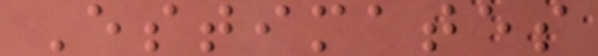Estimates
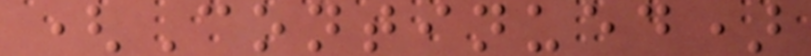(Continued)
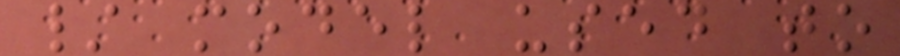/ model used to
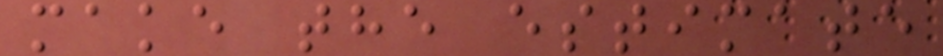make the estimate
